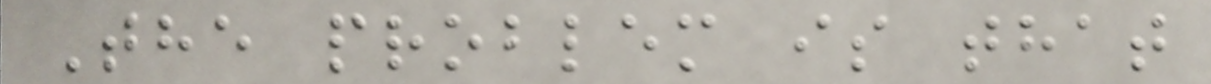The problem is that
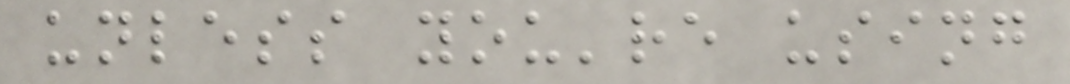unless you're using
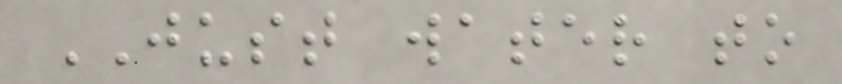JUST water to
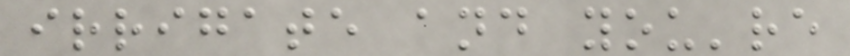irrigate and you're
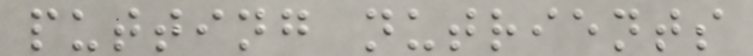putting nutrients
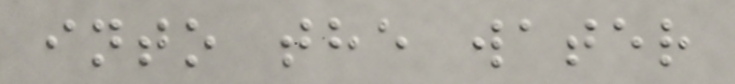into the water
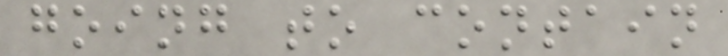going to contain
